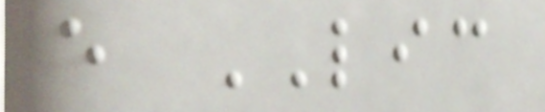e LIC
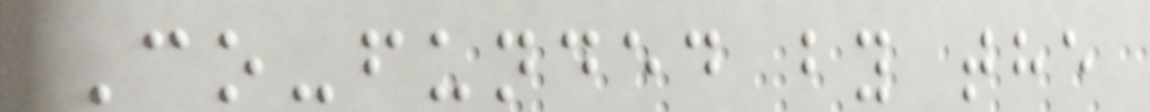Co-funded by the
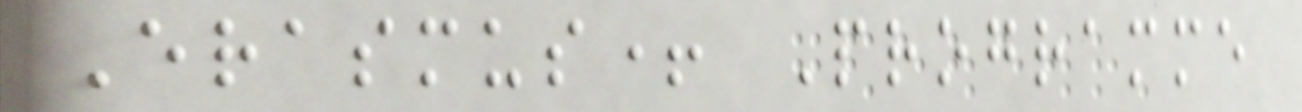Erasmus+ Programme
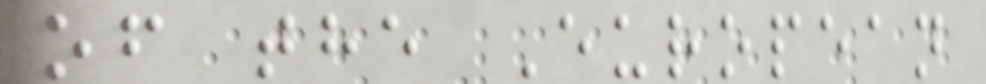of the European
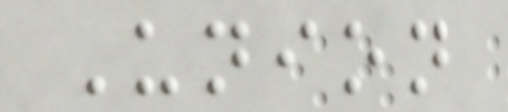Union
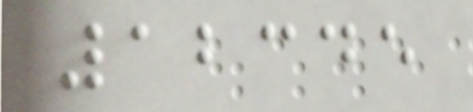12345
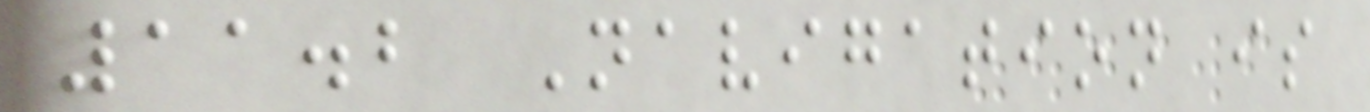11.2 Navigation is
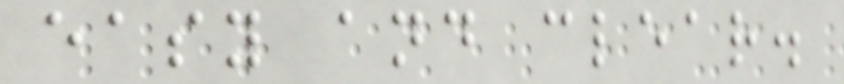easy and clear.
